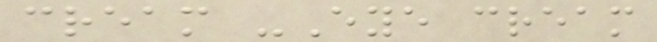cream -Eye cream
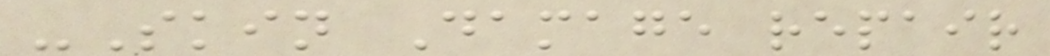-Skin Damage repair
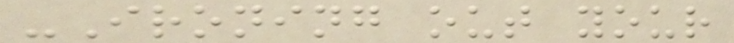-Ironing out your
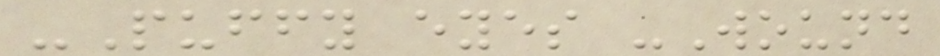-Puffy eyes -Wound
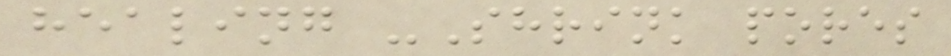healing -Shrink pores
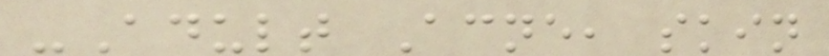-Adult Acne, skin
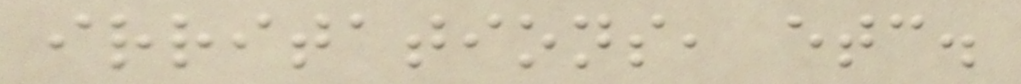irritations, etc.
